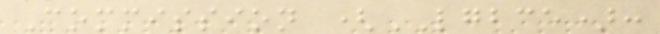Commission (LGBCE):
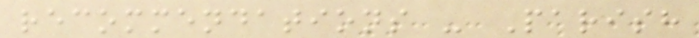recommendations - Parish
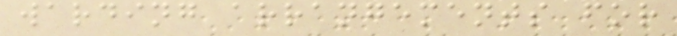warding arrangements for
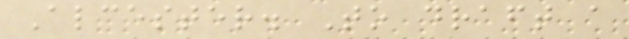Alcester. To draft a
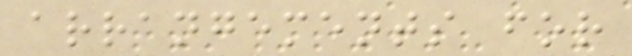arrangements for
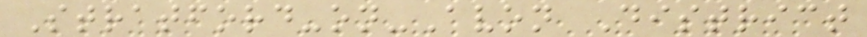Stratford-on-Avon District
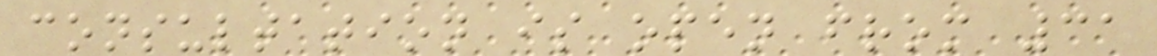consultation is open from 31
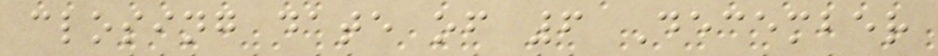closing date of 6 December
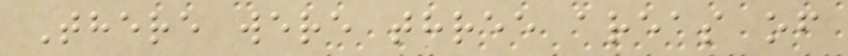There were three areas of
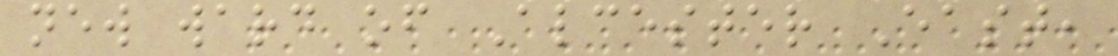new ward of Alcester East,
